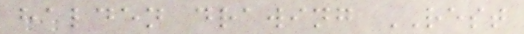halden drawing REST
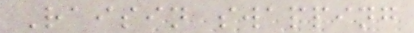Raisin swapping
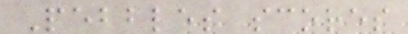Pebbles scores
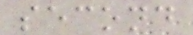second
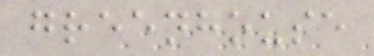greenhouse
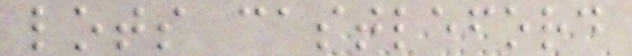lots castleford
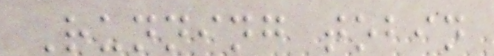Running tobin
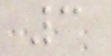3
